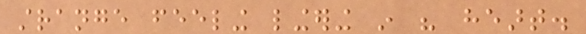strange feeling lingering in his heart.
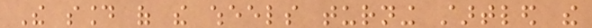The sound of the wheels turning startled the
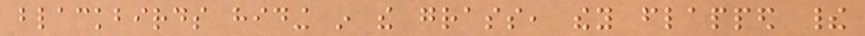blackbirds hiding in the grass, they flapped their
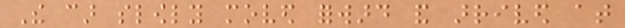The car slowly moved forward and arrived at
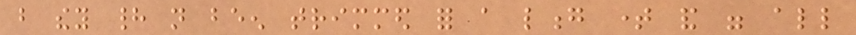but they had not been trimmed for a long time and were all
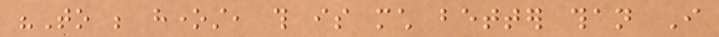"To be honest, this is much better than I
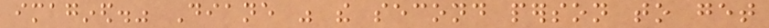imagined." Diane was the second person to get
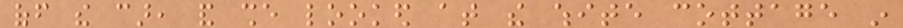off the car, and she looked at the white cottage in
